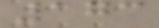173
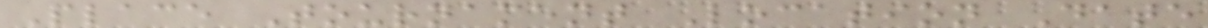Place Tournament Location Date
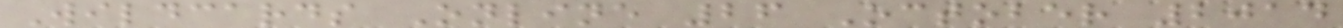Wildcards Online 26 October 2014
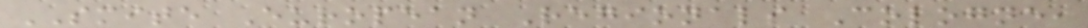SMITE European Regionals Cologne,
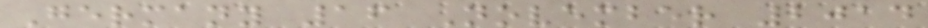Germany 16 November 2014
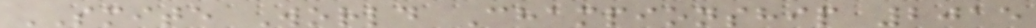SMITE World Championship 2015
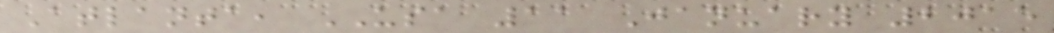Atlanta, USA 11 January 2015
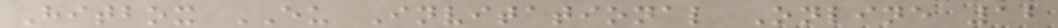Hitbox EU Invitational Online 12
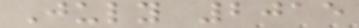July 2015
